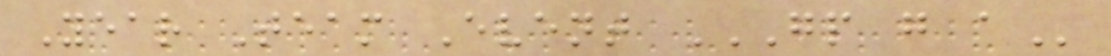Year Team Event GP G A
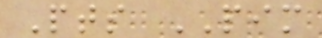Pts PIM
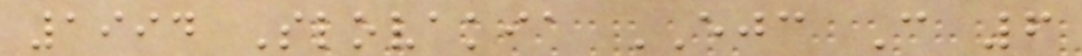1994 Slovakia EJC C 6
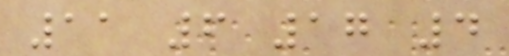11 6 17 4
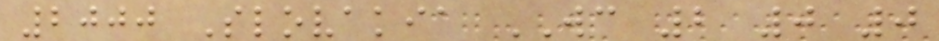2000 Slovakia WC 2 0 0
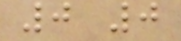0 0
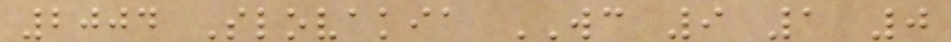2004 Slovakia WC 9 1 0
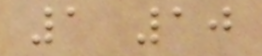1 10
